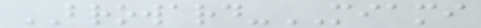BROWARD-MIAMI
